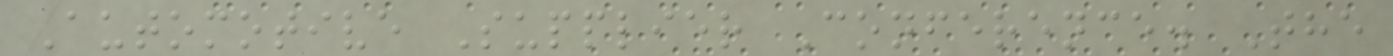Automotive Supplier Conference. The
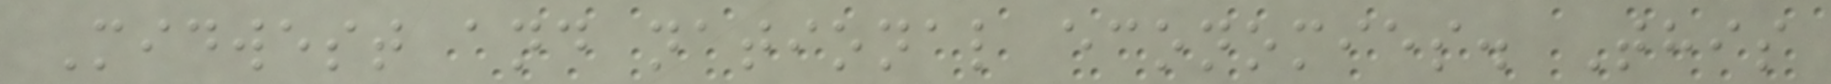Midwest and national economies. This
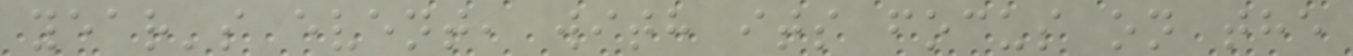year's event, with its focus on the
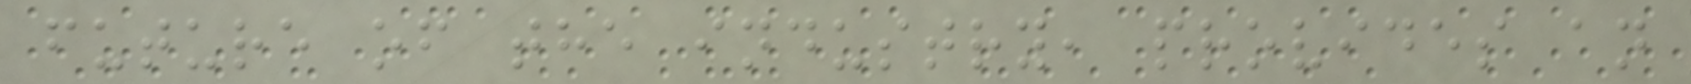future of the industry, provides an
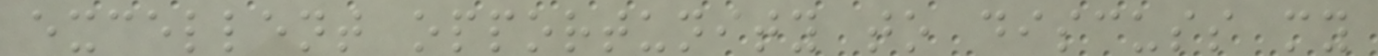excellent opportunity to discuss my
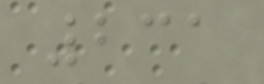231
